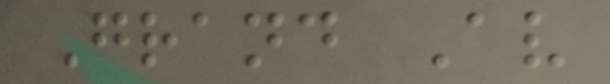Grand Av
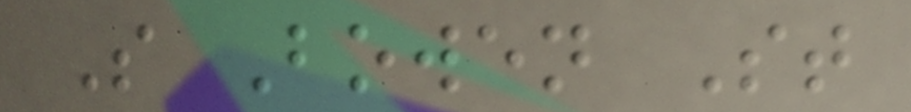S Bowen St
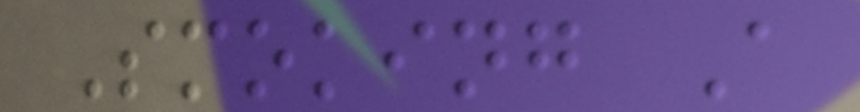Smoking A
